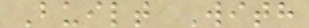Built With
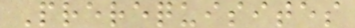Prerequisites
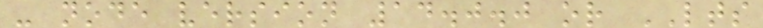- node version 14.0.0 or LTS
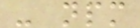- npm
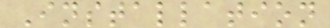Installation
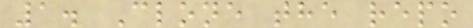1. Clone the repo
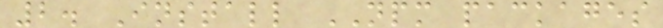2. Install NPM packages
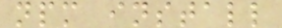npm install
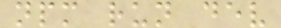npm run dev
